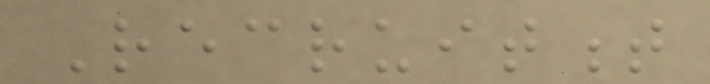Recruitment
